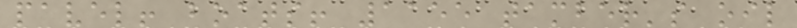pavel! boats! 1155 tamber's oil
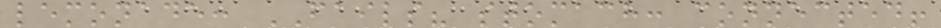lemonade: FAILS? stomach: connected!
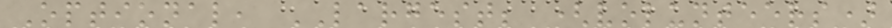Optional, LARGEST; (volunteers)
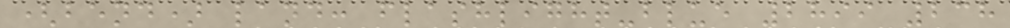(bend) land: flashlight-blue 2899 238
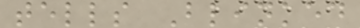tells Blinked
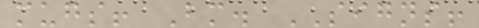mugs! Bm. SIGNS!
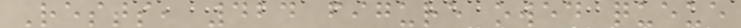Rests, 424 figure owed queue
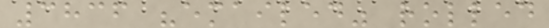3836 "emailed" rolled
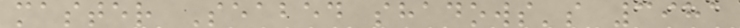master Seabed shadows's 3981
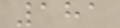181
